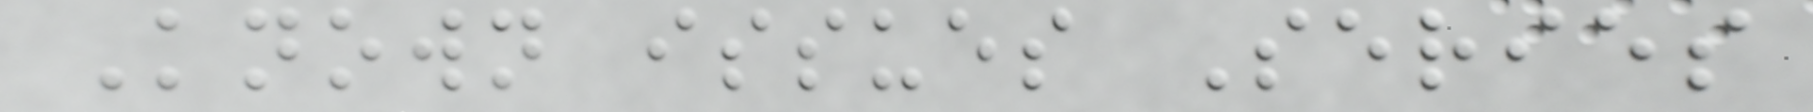Known issues Series
